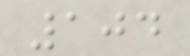104
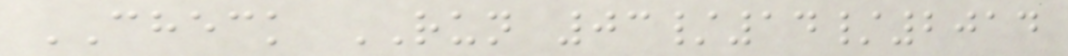CHECK RUN 03/14/2014
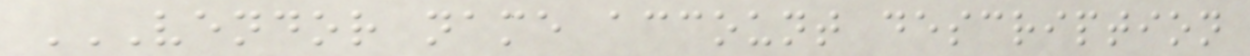VENDOR NAME ACCOUNT DESCRIPTION
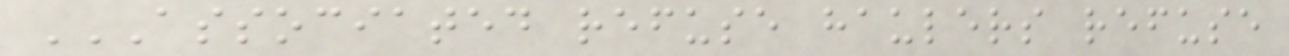ASSOCIATED REFUSE HAULERS REFUSE
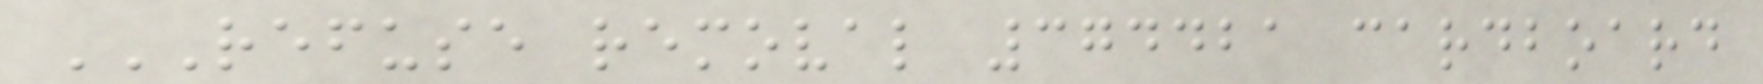REFUSE REMOVAL 374421 CARDBOARD
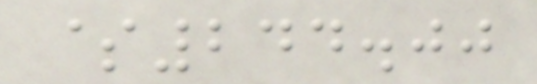$244.00
